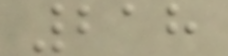218
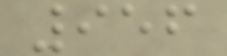956
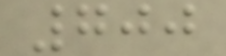700
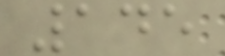145
